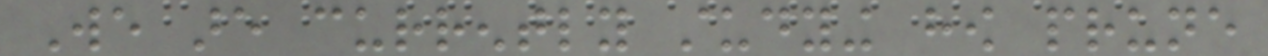We are currently studying how prune
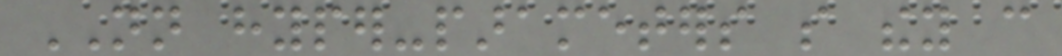NN hyper-parameters so they can
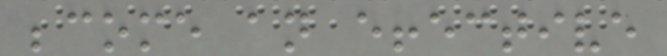become an effective
